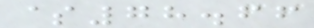$78.66
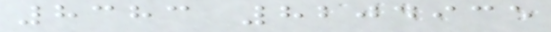8383 8204935
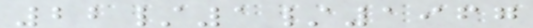22/1/1967
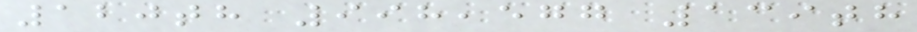120th 998,577 139th
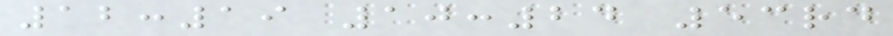12:19 10:24 53rd
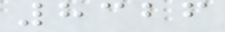8326
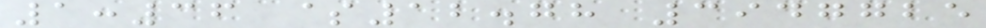1:36 $12.78 3947725
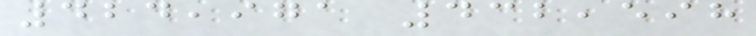424,971 432,598
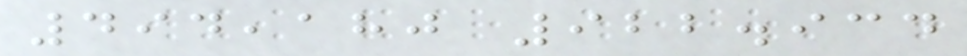494,180 922.934
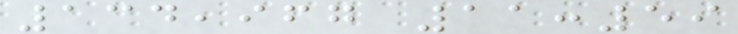134,967 11:59
